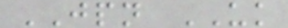JPN UK
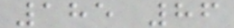185 86
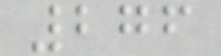276
